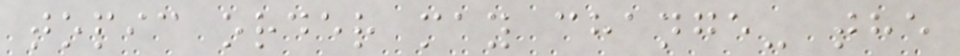topic order may change- the
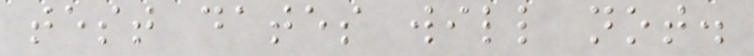test dates will not.
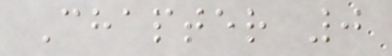Chapter 0
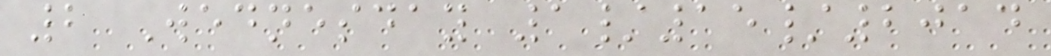2 Wednesday 1/15/2014
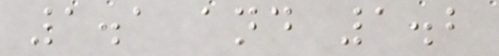1.1 and 1.2
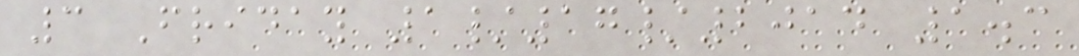3 Friday 1/17/2014 1.3
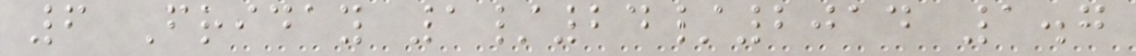6 Friday 1/24/2014 1.7
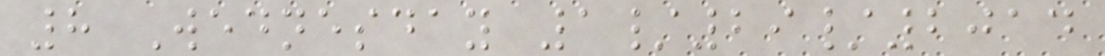8 Wednesday 1/29/2014
